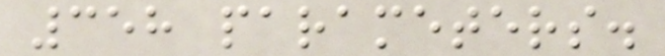358 parameters.
